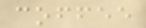coffee
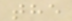the
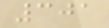301
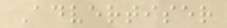Advertiser
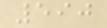590
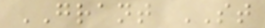GRANT ST
